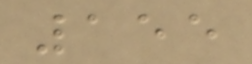155
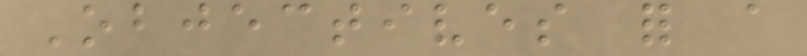Objectives for a
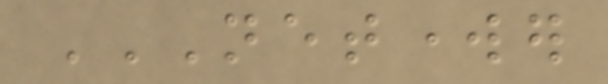NETWORKER
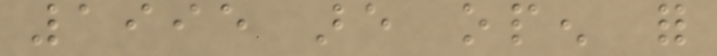1995 are open for
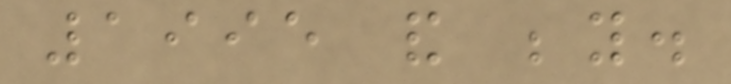1995 and beyond.
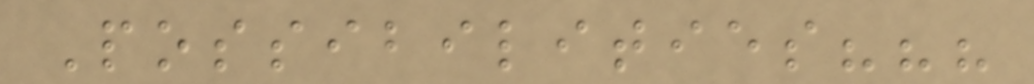Possibilities???
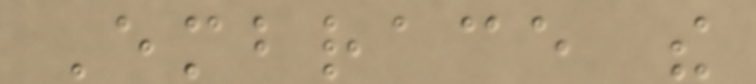Embrace the
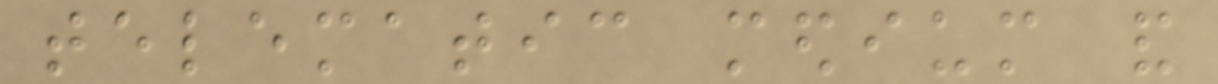telematic medium and
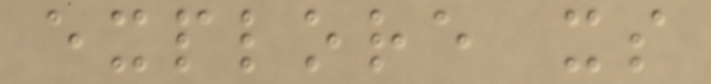explore its
